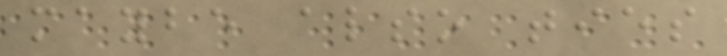maybe also ties
